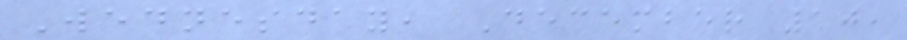Wednesday, December 10,
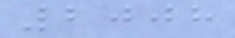2008
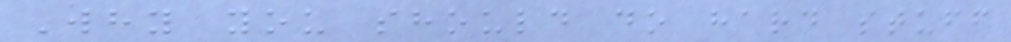Why you should do hard stuff
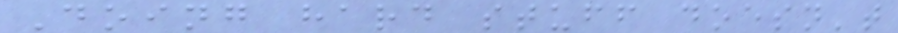Doing hard stuff doesn't
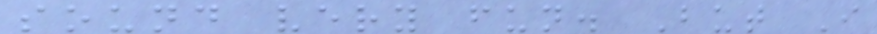sound very fun. But I
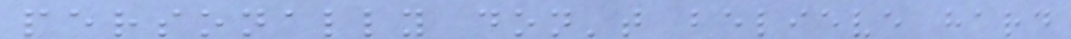personally don't believe hard
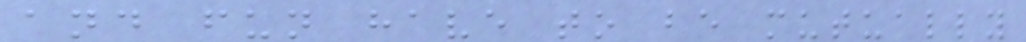and fun have to be mutually
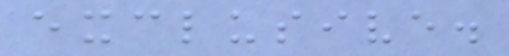exclusive.
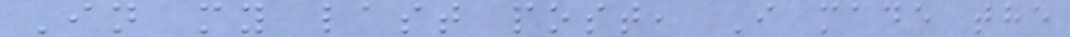In my last post, I made the
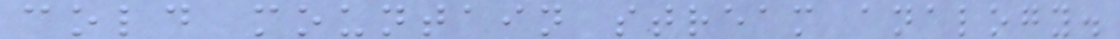cold mountain stream analogy.
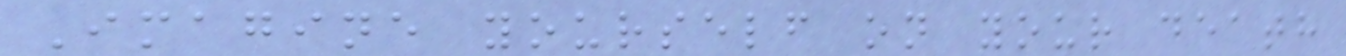Imagine yourself on your death
